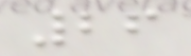26
